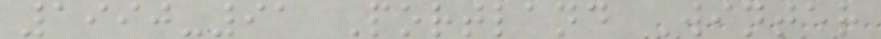1990-91 Portland Winter
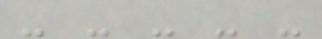- - - - -
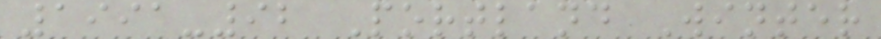1991-92 Portland Winter
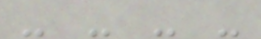- - - -
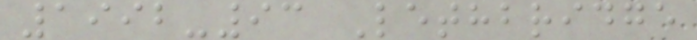1992-93 Lethbridge
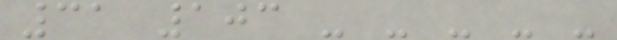31 103 - - - - -
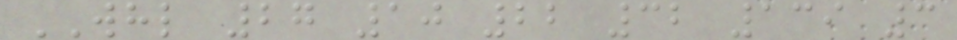WHL 27 10 22 32 139 3
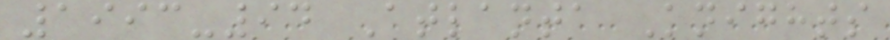1993-94 Atlanta Knights
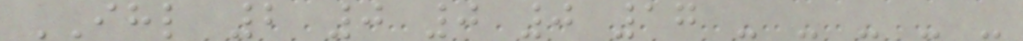IHL 2 0 0 0 17 - - - - -
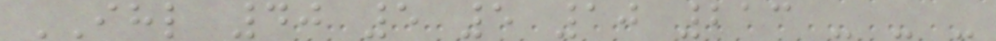IHL 40 5 5 10 213 - - -
